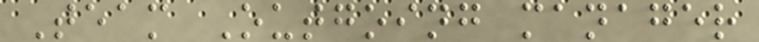Team Outgoing manager
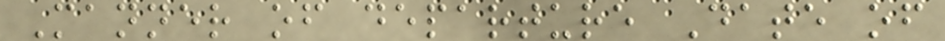Manner of departure Date of
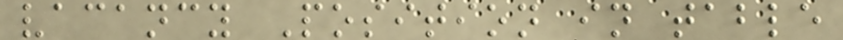vacancy Position in table
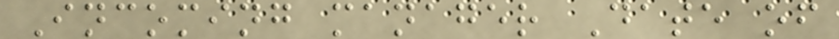Incoming manager Date of
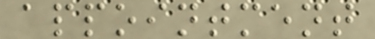appointment
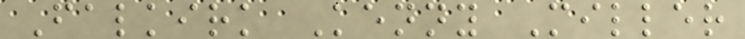Falkirk Kenny Miller
